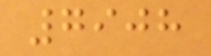7908
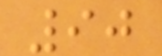90
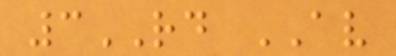3RD AV
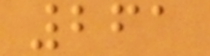261
